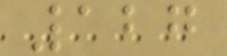127
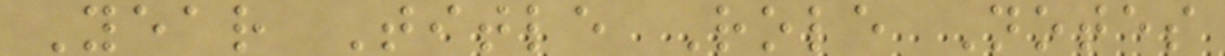Year Title Role Notes
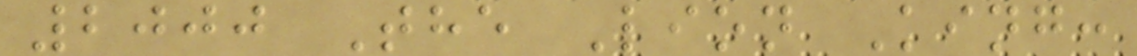2000 The Lion King:
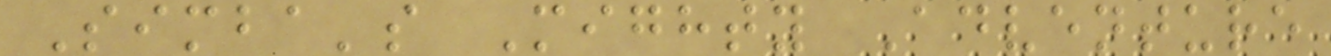Simba's Mighty Adventure
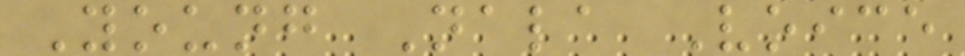Young Nala Voice
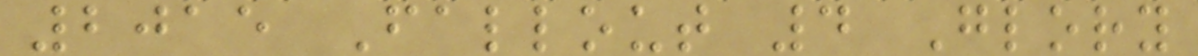2015 Fallout 4 Glory
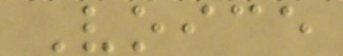Voice
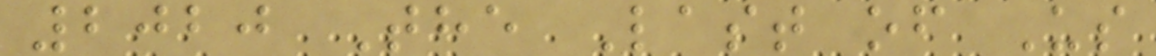2020 The Last of Us
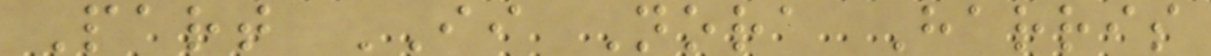Part II Nora Harris
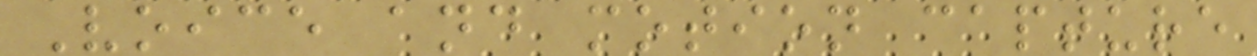Voice and motion capture
